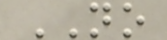NO
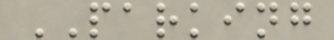PARKING
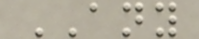ANY
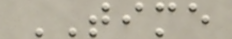TIME
